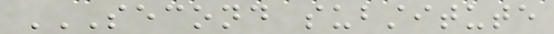SECOND SUBSTITUTE
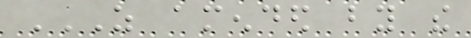AS AMENDED BY THE
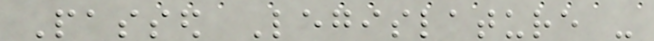Passed Legislature -
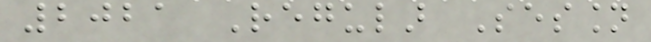2021 Regular Session
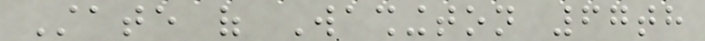State of Washington 67th
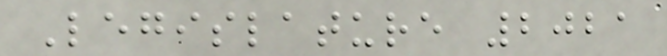Legislature 2021
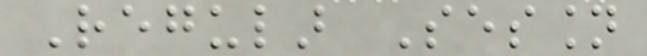Regular Session
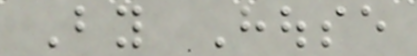By House
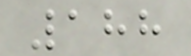188
